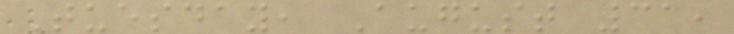Tuesday, August 31,
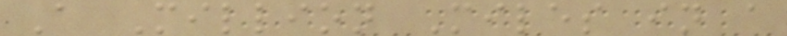A Million Miles in a
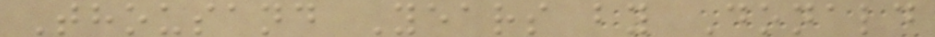Thousand Years by Donald
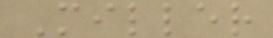Miller
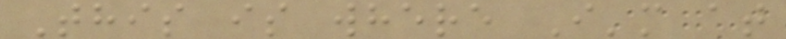This is where I'm at
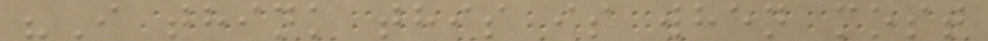"I think this is when most
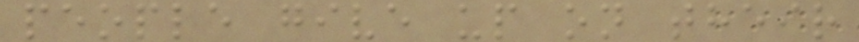people give up on their
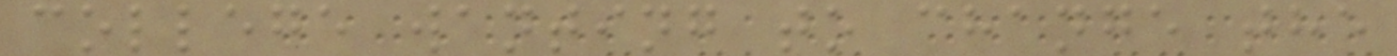college wanting to change the
